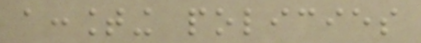accounting policies
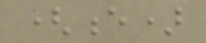(e)
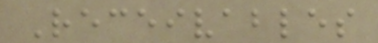Receivables
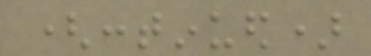(continued)
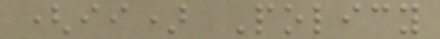(ii) Policy
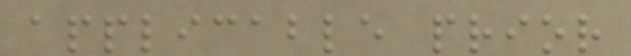applicable prior
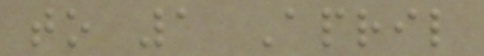to 1 April
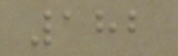182
